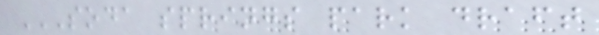SODA SPRINGS PARK DRAFT
